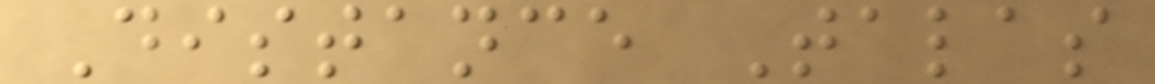Distance Talas
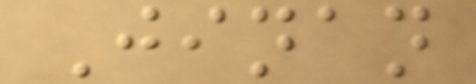Jinan
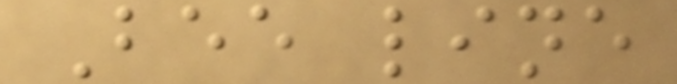Bee line
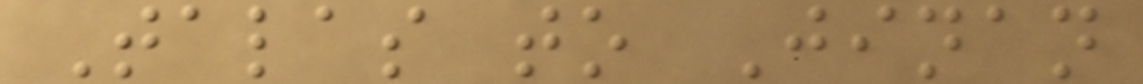Talas to Jinan
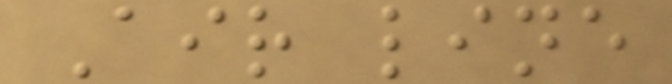Air line
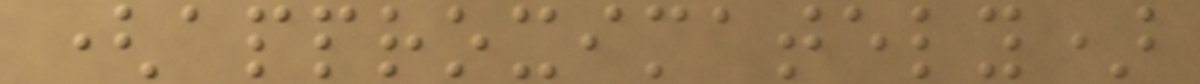(approximately)
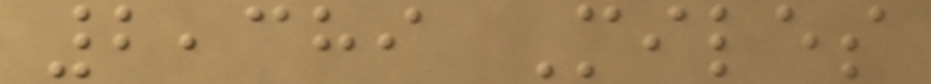2,389 Miles
